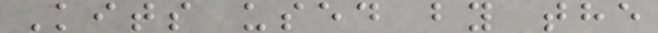Kits used by the
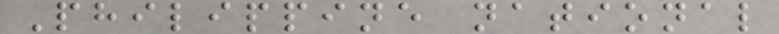Philippine national
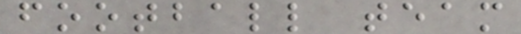football team
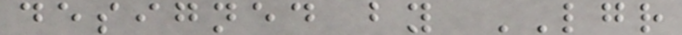designed by LGR
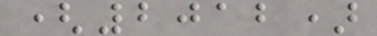(2012)
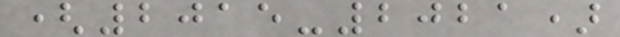(2015-2021)
